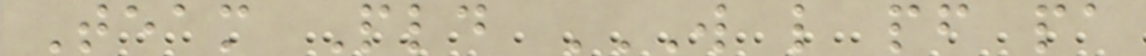Team Pld W L PF PA
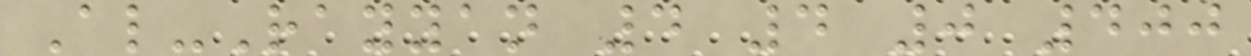Al-Rayyan 4 4 0 400
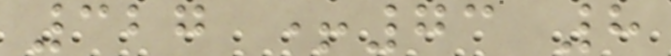327 +73 8
